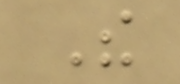The
